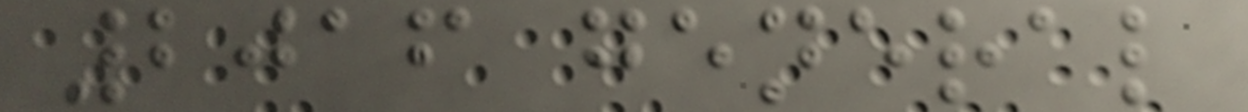2016 general
